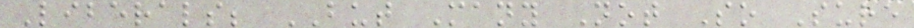Liberals; BUT Many Not So Sure
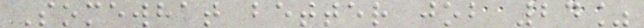Somewhat better job 24%
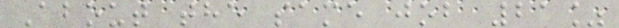About the same job 21%
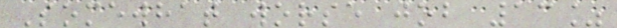Somewhat worse job 13%
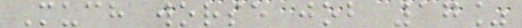Much worse job 17%
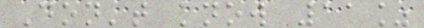Don't know 11%
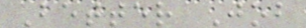Better Job
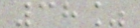38%
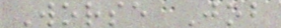Worse Job
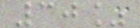30%
